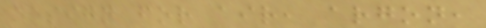design for air, argon,
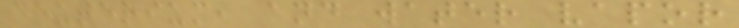deuterium, and water vapor
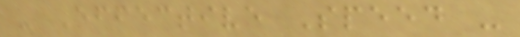- Effective Speed -
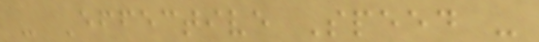- Effective Speed -
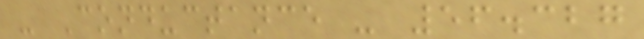- Conductance - 56.327
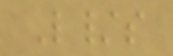L/s
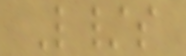L/s
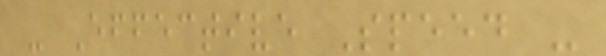- Effective Speed -
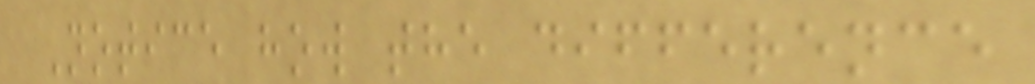Notice how the difference
